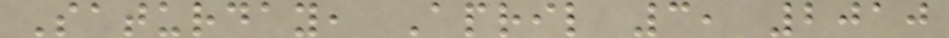Saturday, April 3, 2010
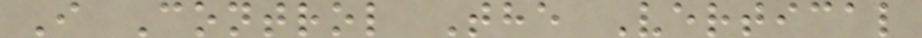I Control The Vertical
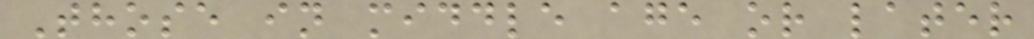Those in middle age or later
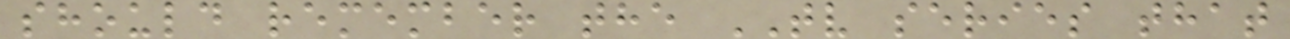should remember the TV series that
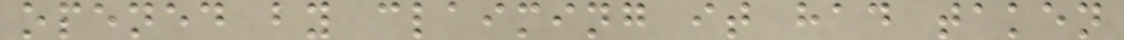opened by claiming it had taken
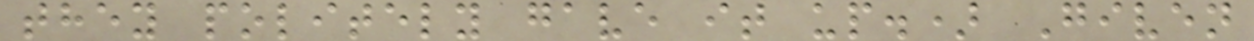they politely gave it up.) Given
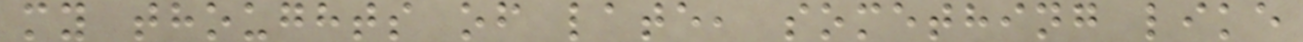my thoughts of late, something like
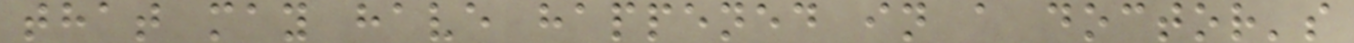that may have happened in a doctor's
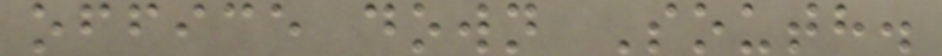office down South.
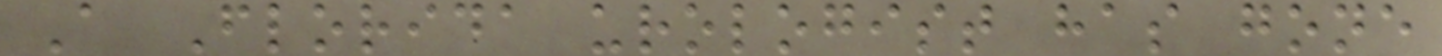A Florida urologist has gone
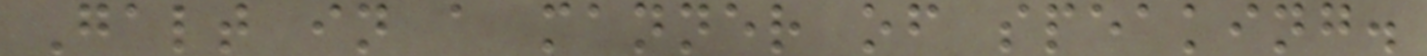Galt in a manner of speaking.
